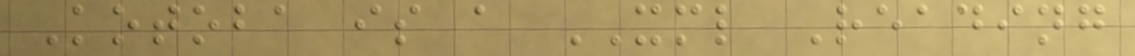Kotoba is a XML Reading
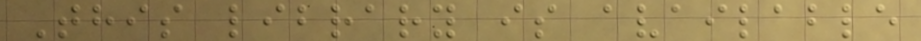This library is available
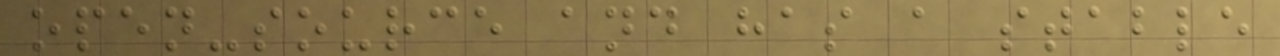open-source and has a stable
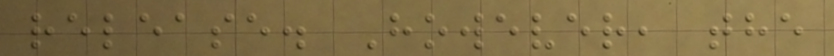release. However, the
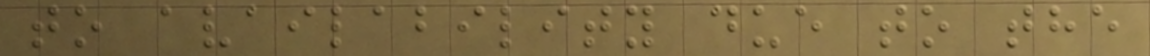to availability due to the
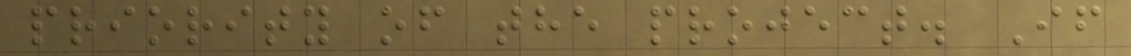priority of the project. If
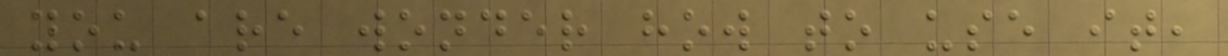you are wonder how to use it,
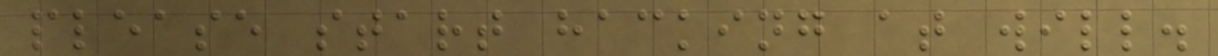please start hacking at will.
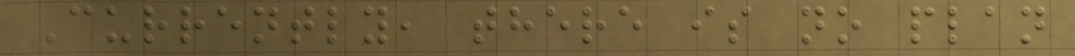Currently, there is no plan
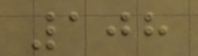108
